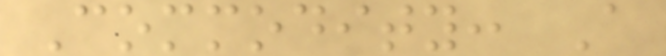Commodity: A
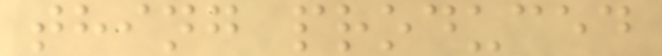thing produced
